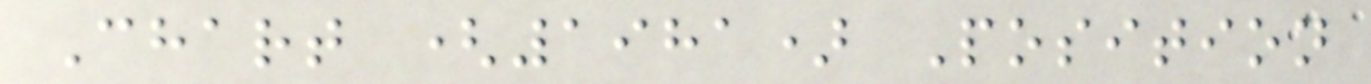Chart (1981) Position
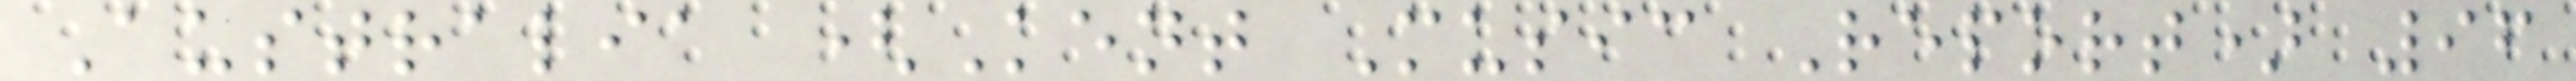Australia (Kent Music Report) 96
